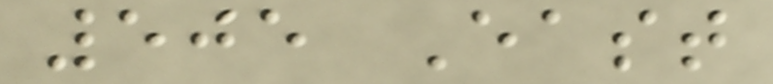505 East
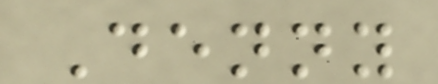Denny
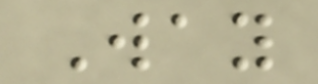Way
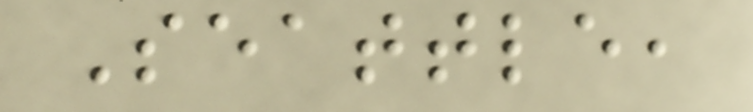Seattle,
